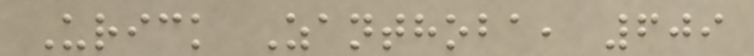Urick Zanthoba, 609
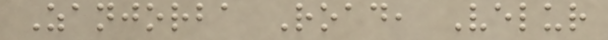Zanjorba Road, Velur
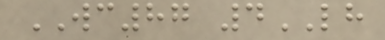WC87 4LH
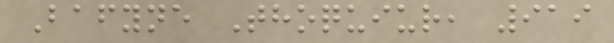Bafyne Thoquiur, 919
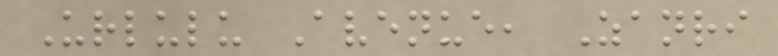Urlulu Avenue, Zanri
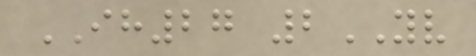IH27 2YV
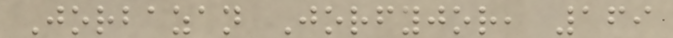Jorbazan Jorfyjor, 169
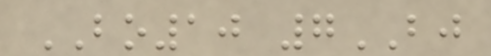BO10 7BJ
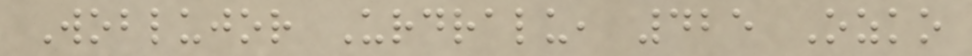Woblujor Urdralu, 425 Ozko
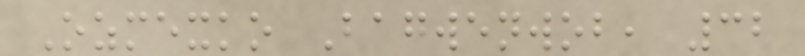Ozmexko Bagwenwob, 32
